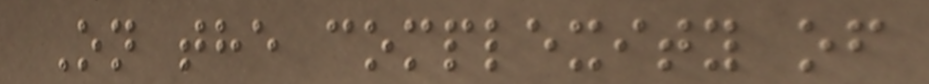On the complexity of
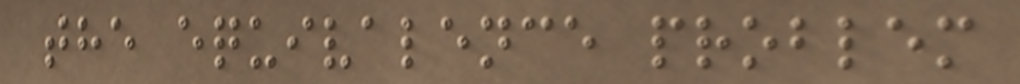the equivalence problem
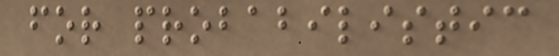for probabilistic
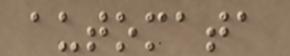automata
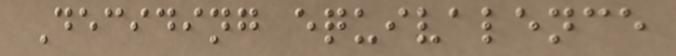Deciding equivalence
